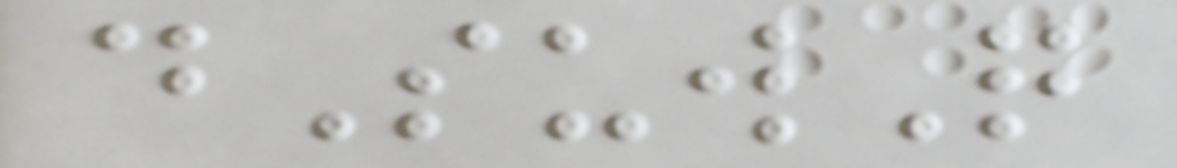dSuwQ
